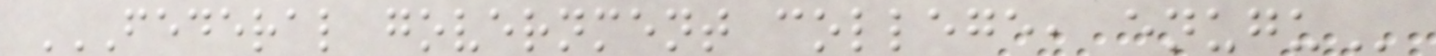FEDERAL GOVERNMENT COLLEGE, ENUGU
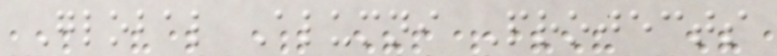Global Alumni Projects
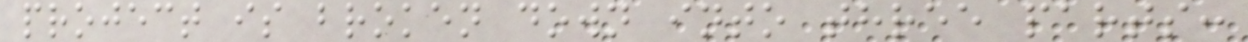project is broken down into three parts:
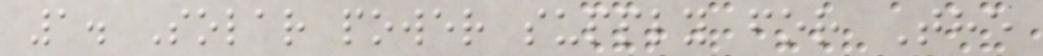1. Solar power supply for The
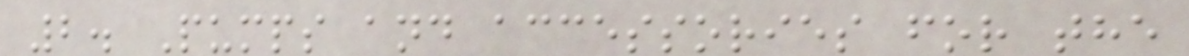2. Pumps and accessories for the
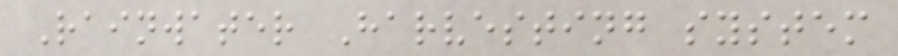Rainwater Harvesting system
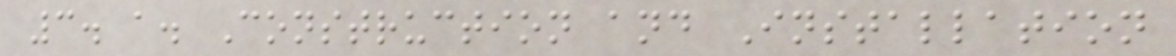3. a. Construction and Installation
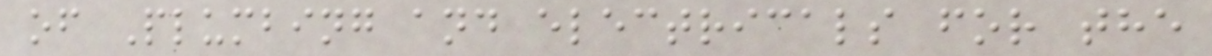of Plumbing and electricals for the
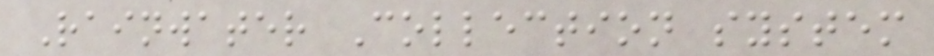Rainwater Collection system
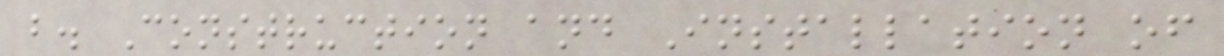b. Construction and Installation of
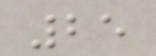25
